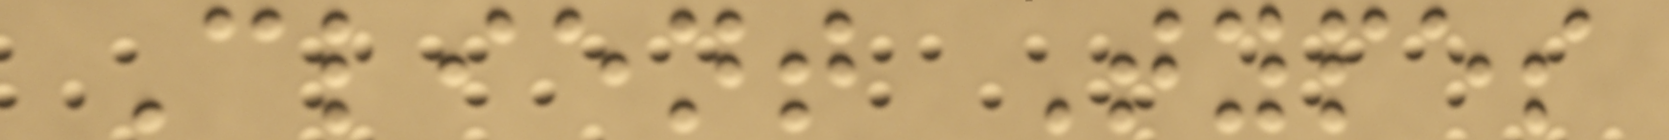Client Types
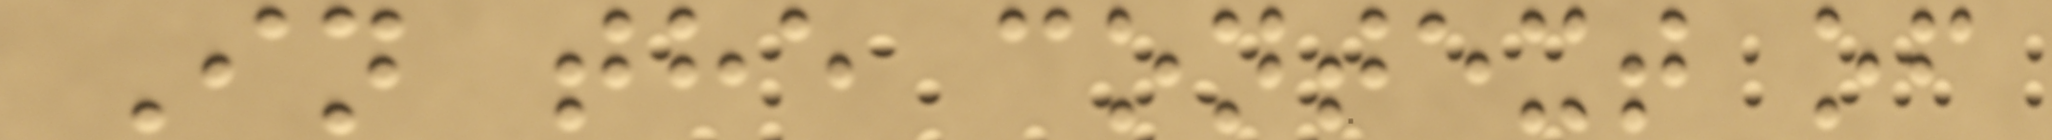In the context of
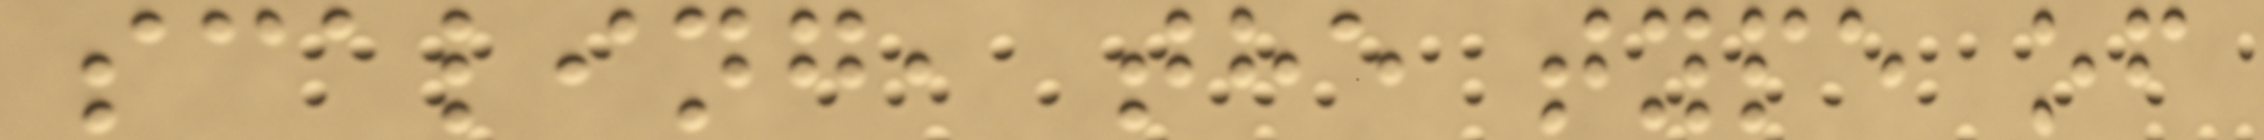scaling, the type of
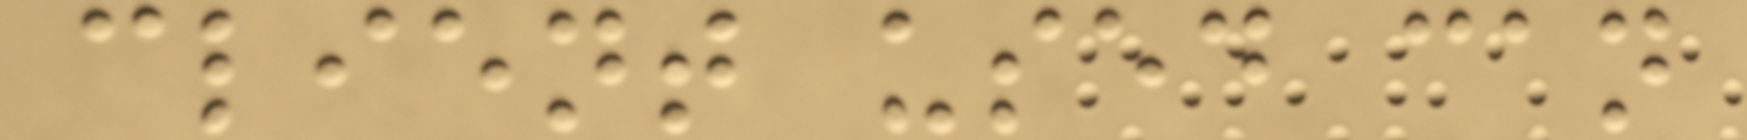client used can
